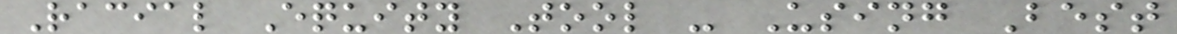Racial Equity Tool - Using Best
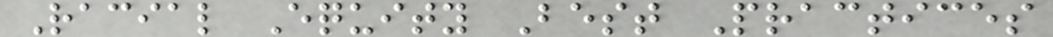Racial Equity Best Practices
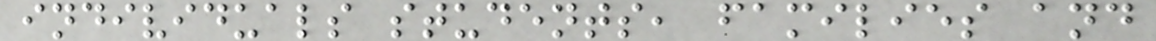individuals students, families and
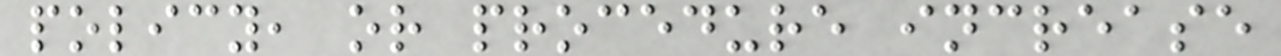policy, or procedure increase
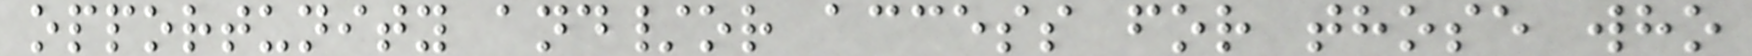opportunity and/or access for those who
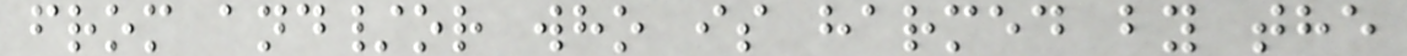from and/or who is harmed by the
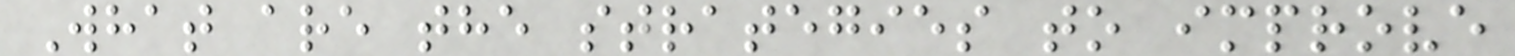What are the strategies to improve
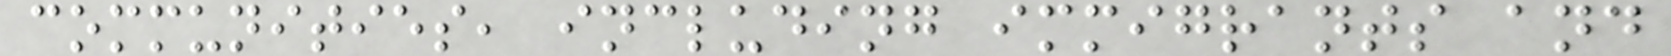communities, including immigrants and
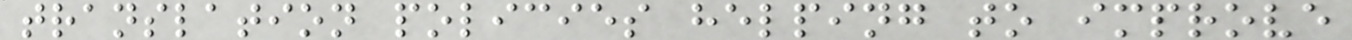translation policies helping to improve
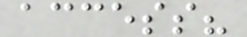access?
